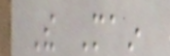The Main
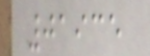01935
